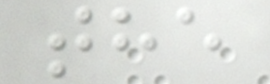the
